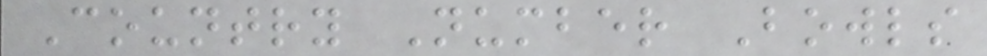Country Number Bowls
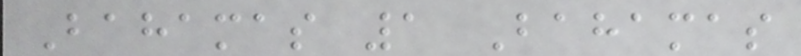Bahamas 1 Bahamas
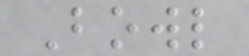Bowl
